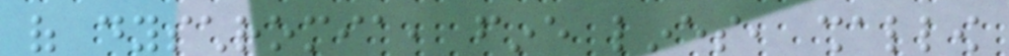of dyschromia, fine lines, shallow
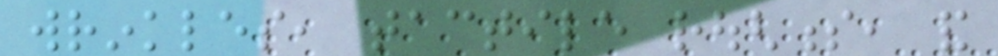wrinkles, tactile roughness, and
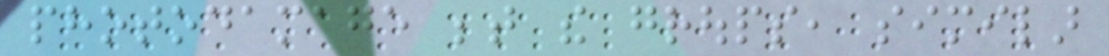photodamage between the groups, similar
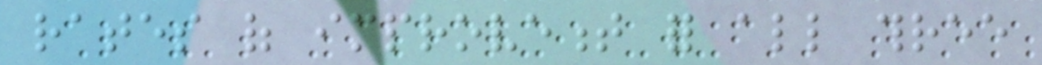rates of improvement for all three
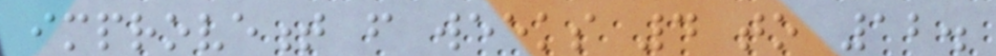improvement from weeks 4 to 12.
